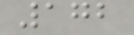172
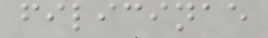filicinae
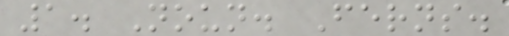1. Noun. Ferns.
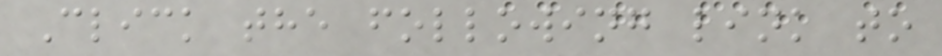Click the following link to
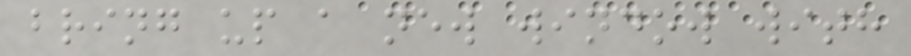bring up a new window with
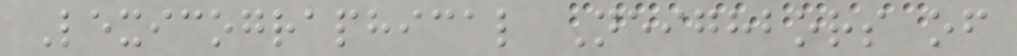Lexicographical Neighbors of
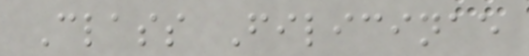Class Filicinae
